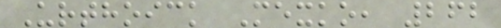Urthoick Mexko, 262
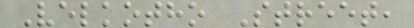Velkotho Street,
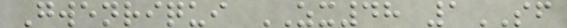Gwenriqui ZX48 1SF
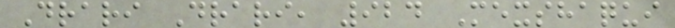Drari Drari, 924 Mexshaqui
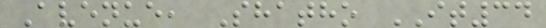Avenue, Shatho IT34
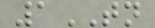1TN
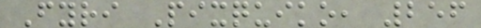Fyri Pixquiko, 256
